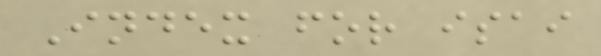Index for isai
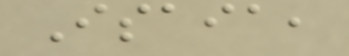Isaia,
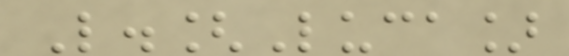L.[Luca]
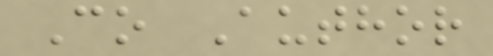Co Author
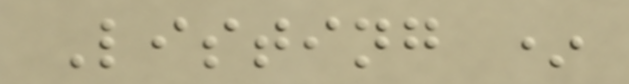Listing *
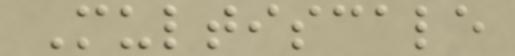Multiscale
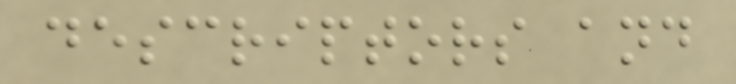descriptors and
